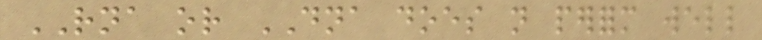RNA or DNA does not perform well
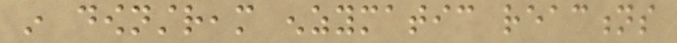in downstream enzymatic reactions
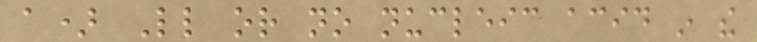a) Little or no nucleic acid in the
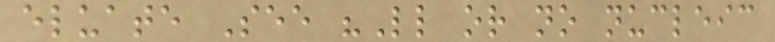eluate See "Little or no nucleic
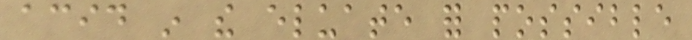acid in the eluate for possible
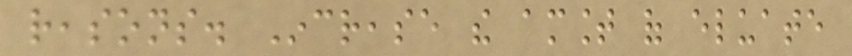reasons. Increase the amount of eluate
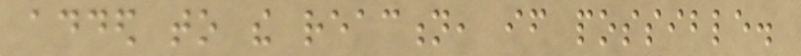added to the reaction, if possible.
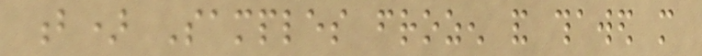b) Samples frozen and thawed more
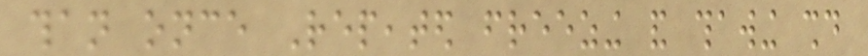than once Repeated freezing and thawing should
